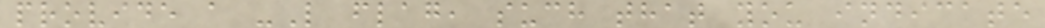provide a -L flag, such that you indicate
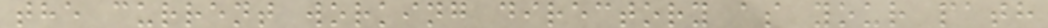the current working directory as your path
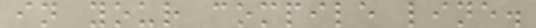in your compile line.
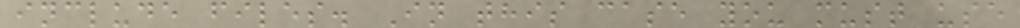include files. In this case you must use
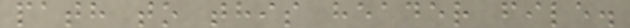path to this header file.
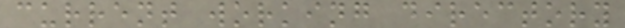current working directory
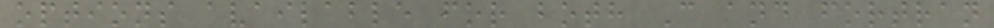options available for both C and fortran
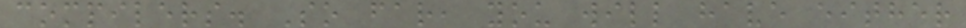compilers. So far, you will have either
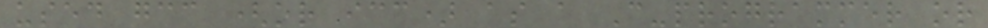used gcc (or icc) as a C-programmer or
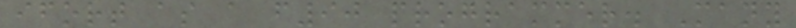ifort as a f90 programmer. Many
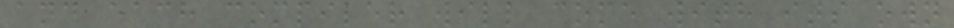and each compiler will come with its own
